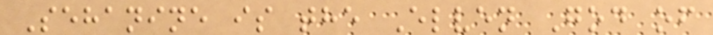Sehanine is the Elven God of
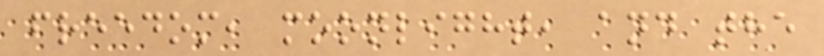freedom, moonlight, and the
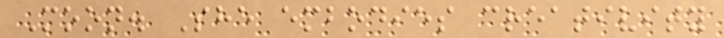Moon. She embodies creativity
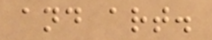and art.
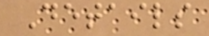Details
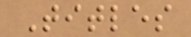Titles
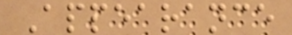Appearance
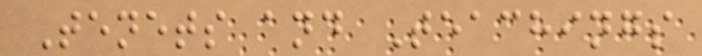Tenets and Teachings
